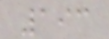193
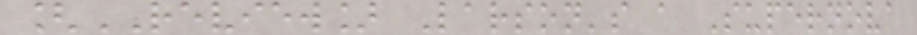[REVIEW] Larson's a Supernova
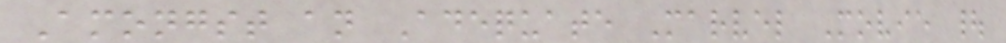Amongst an Adequate Marvel Movie |
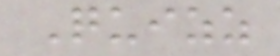Quizz
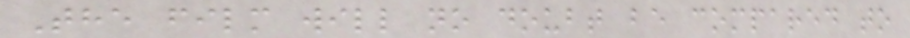The film will no doubt be compared to
